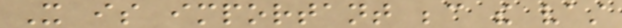It is important because the vast
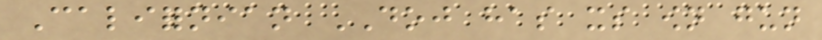Californian DOJ has its own gun
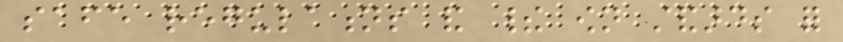safe regulations and their own standards for
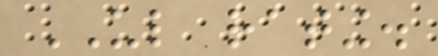UL rating.
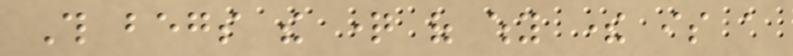This begs the question of why there is a
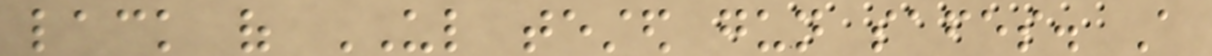lack of UL tested gun safes. A
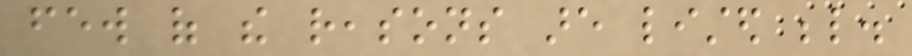few of the reasons are listed below.
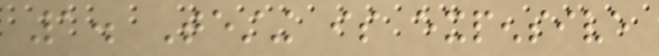1. Testing is expensive
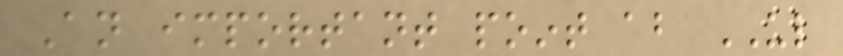An important point about UL
